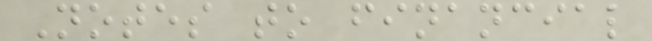Notes to financial
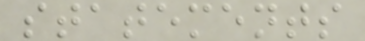statements
